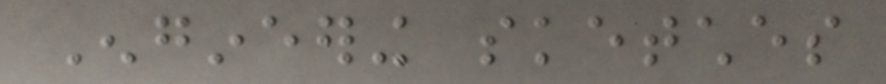Engineering sketches
